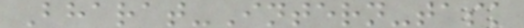Bharat-Intern-task
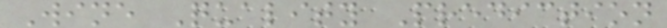Wine Quality Prediction
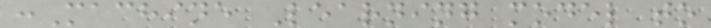:Machine Learning model to
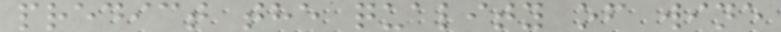predict the quality of wine
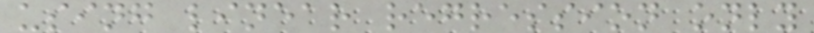using linear regression only
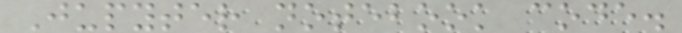Jupyter notebook code.
